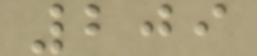209
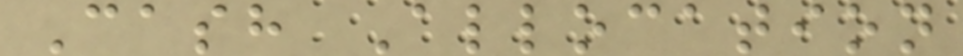Cash Allocation
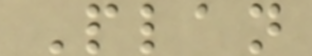Plan
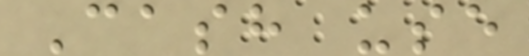Cash use
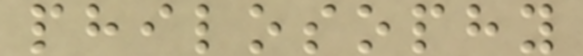philosophy
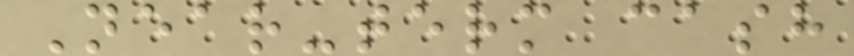Near-term cash
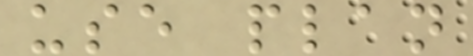use plan
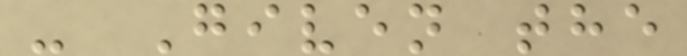- Given the
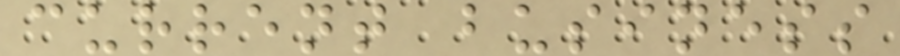current business
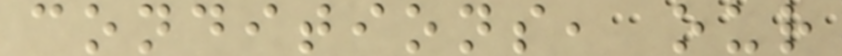conditions, our
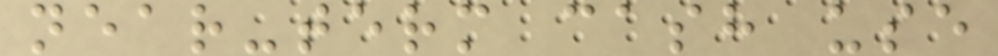near-term cash use
